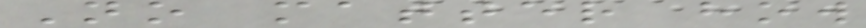No matter how
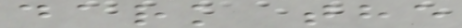dark the
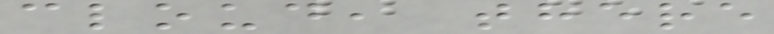cloud, there
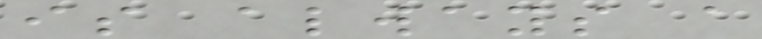is always a
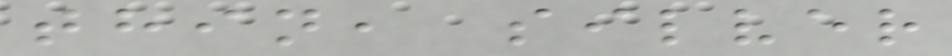thin, silver
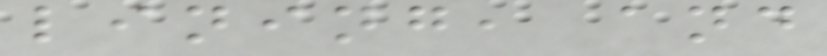lining, and
